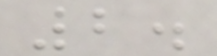2.
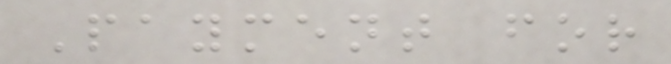Payment for
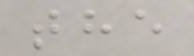the
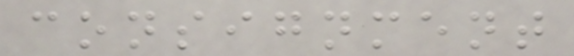consignment
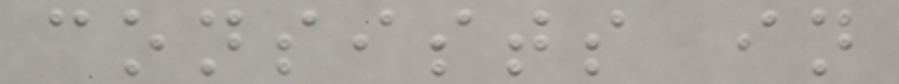consists in
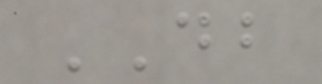DB
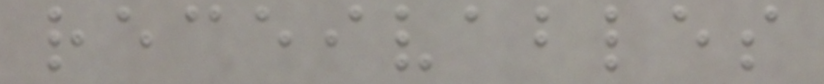receivables
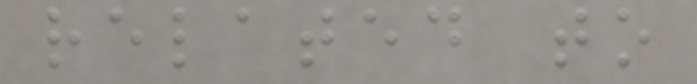related to
